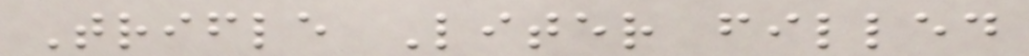Trifle Liter filled
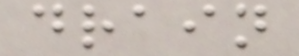drain
